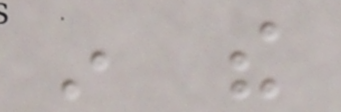in the
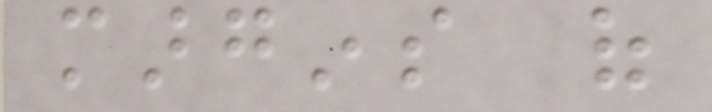margins of
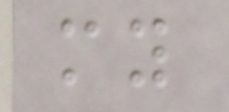my
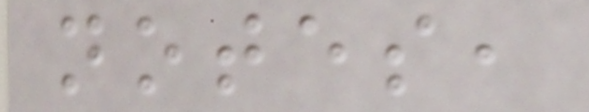notes,
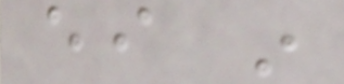either in
